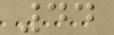44
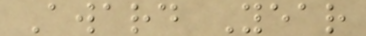Award Year
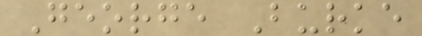George Burke
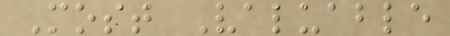Most Valuable
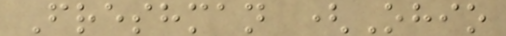Freshman (Ohio
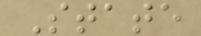State
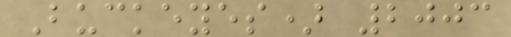Buckeyes) 2003
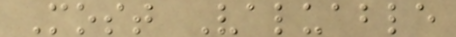Most Valuable
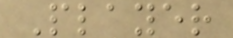Player
